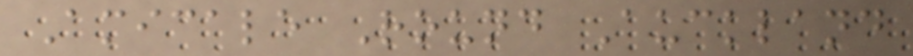Amicale Round Auckland
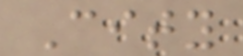City
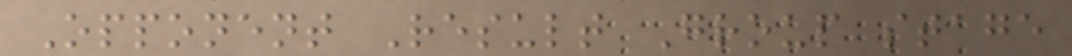Opponent Result Group stage
